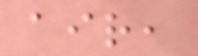air,
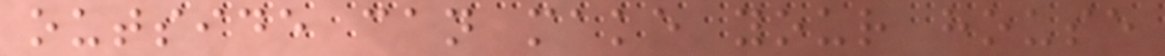outside can make your house
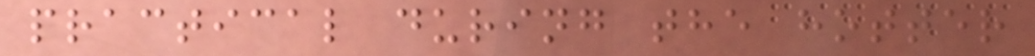practical during the hotter
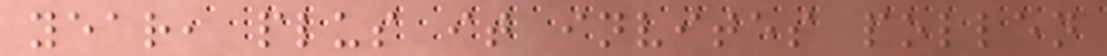year, plus it invites pollen
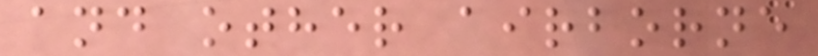and other airborne
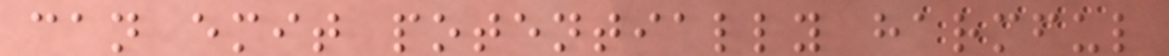can emit potentially harmful
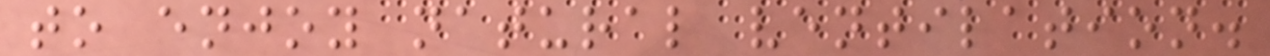to enjoy natural ventilation.
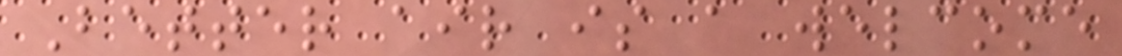Better air is a welcome
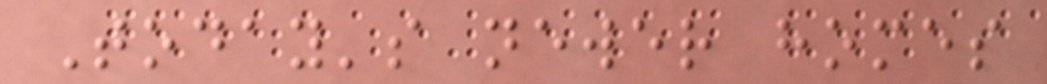Today's newer homes
